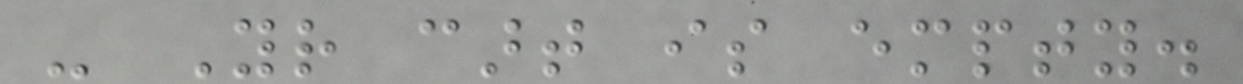- Your cart is empty.
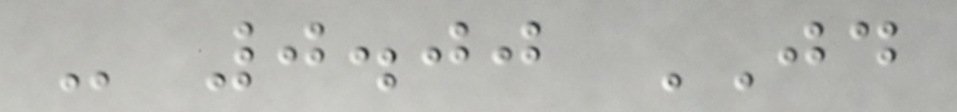- 0.00 JD
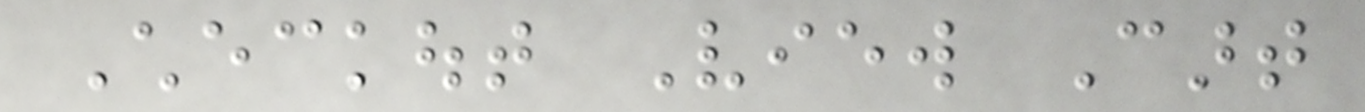Checkout View Cart
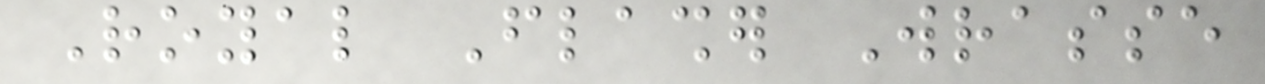Royal Flasher Wrasse
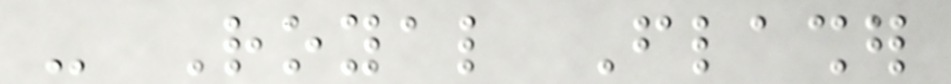- Royal Flasher
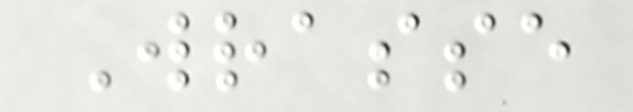Wrasse
